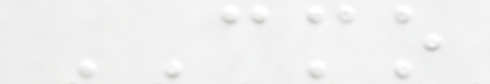CMO
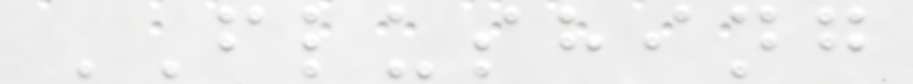FLUSHING
